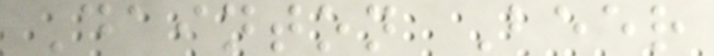Dainton Beer
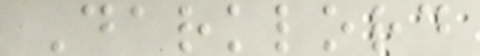Darklord
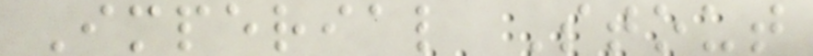Imperial Stout
